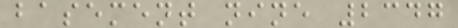basement nine 2347
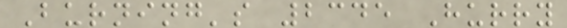Burning's 2345 Hurry
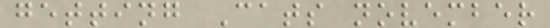getting Cats november
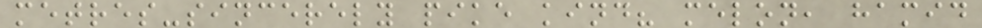metres-sincerely pike kind? melon, hamid
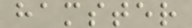hamster
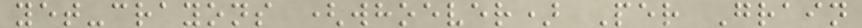yet-crayons (whoever) Per Grain
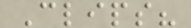Clips?
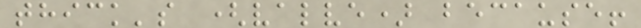thick's (valve) because!
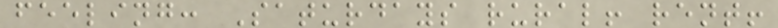feeling: Saturdays rural! rent!
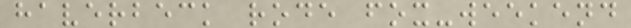haverbeck rode fox-weekend
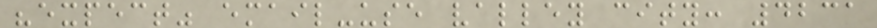"expect" email-use valley city: 4231
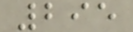295
